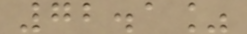72.1%
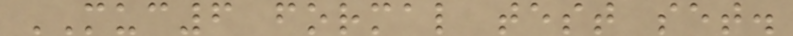MUC6 formal test set.
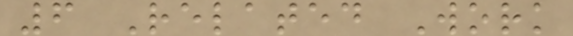6 Related Work
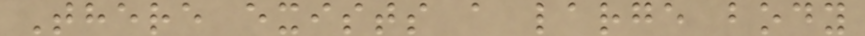There exists a large body
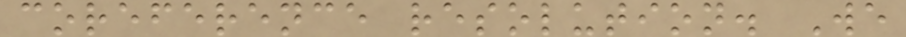coreference resolution. We
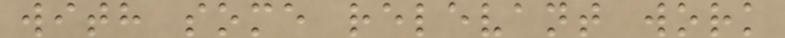with some relevant work
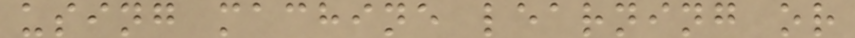using machine learning or
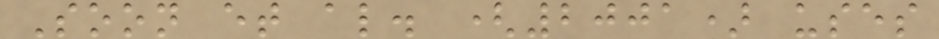Soon et al. (2001) uses
